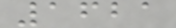1621
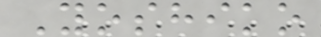Yoshiko
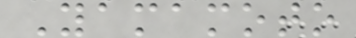Yamamoto
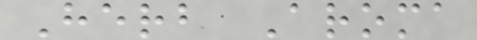Herb Aroma
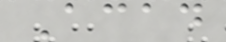Acad
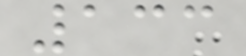133
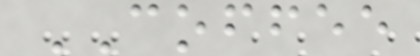COFFEE
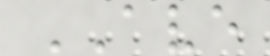AVE
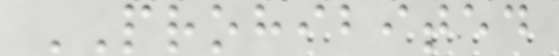PROHIBITED
